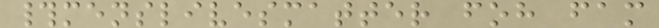#menslivesmatter foh fam
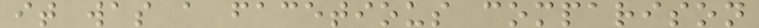it was a facetious comparison
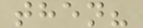then?
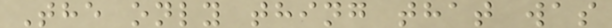The only thing that was
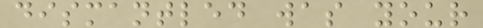dismantled was your
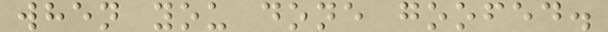when you done goofed.
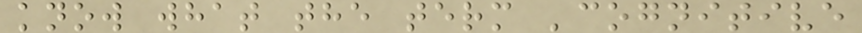know what the term 'cognitive
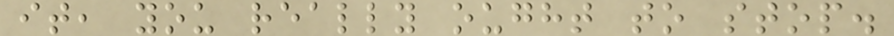it, you really ought to stop.
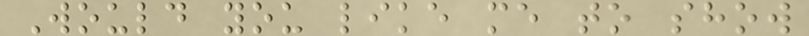Would you like me to show
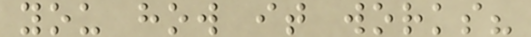you how it works?
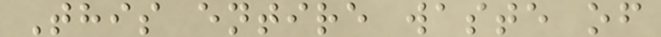This entire waste of
